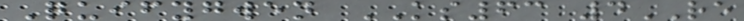Quifygwen KS63 4RE
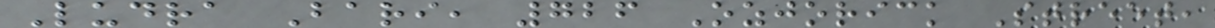Ludra Bari, 726 Ozjorick Street,
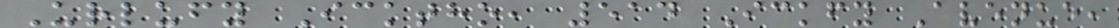Urlufy Icktho, 514 Ickfy Avenue,
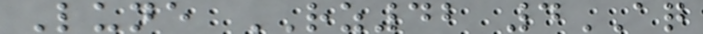Lune RZ42 4AQ
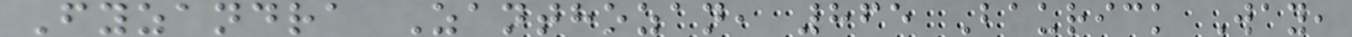Fyzandra Zanthozan, 865 Baurick Way,
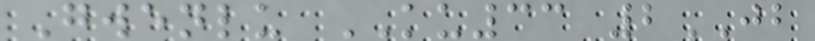Gwenlu KU33 2JB
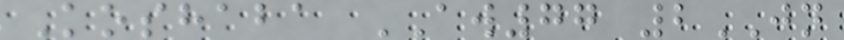Koshaba AW77 2JN
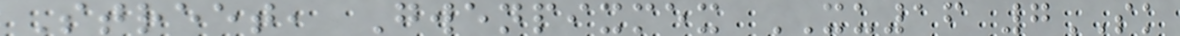Street, Gwenpixmex XU16 7SK
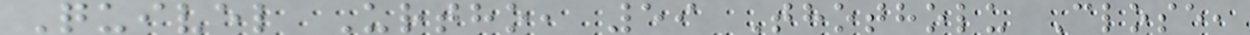Quivel Urtho, 59 Thotholu Close,
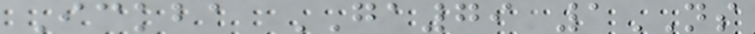Ickba GA79 1NS
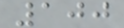100
